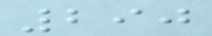290
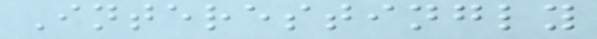Interestingly
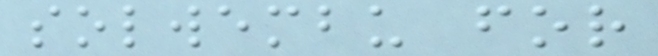solwembu for
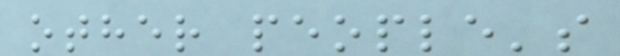other people's
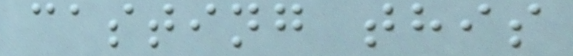casting this
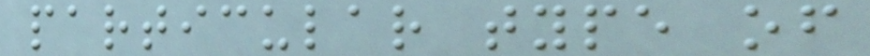particular type of
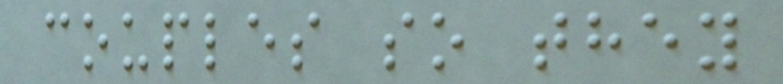couples so they
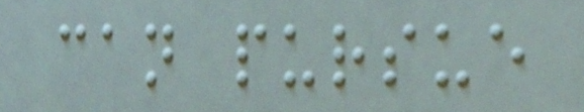can pursue
